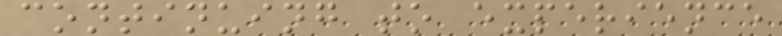continuing to experience
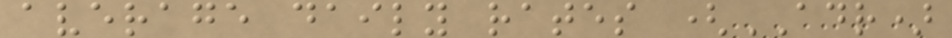average daily rates (ADR)
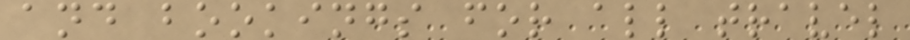and bookings for all travel
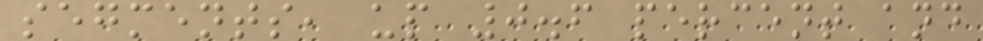segments, up 0.6 percent and
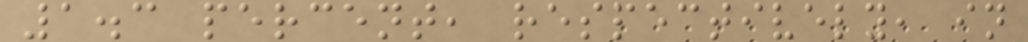1.3 percent, respectively, in
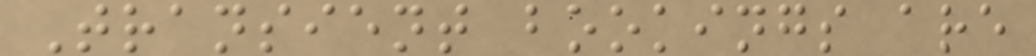Transient bookings are
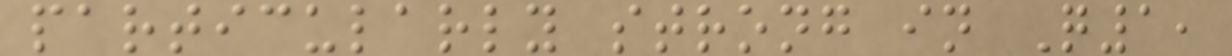particularly strong in Q1,
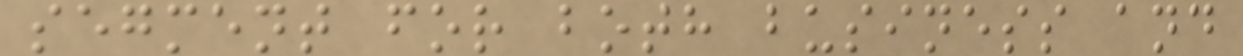segment for both business and
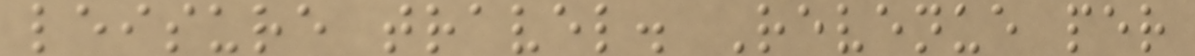leisure travel. Revenue per
